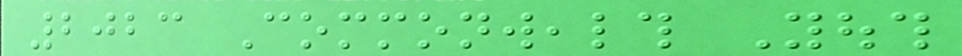2023 Commonwealth Youth
